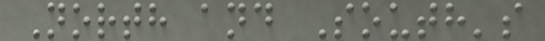North and South's
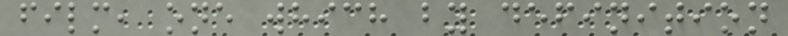film, one which by definition
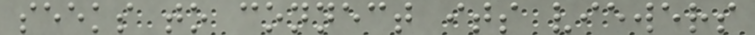seeks to connect its viewers
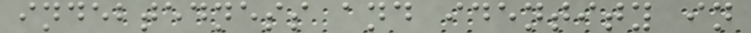indebtedness and identity in
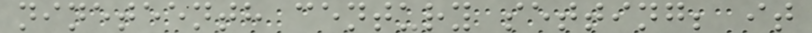nineteenth century setting; it
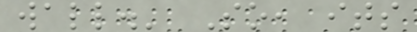wall.' So, its
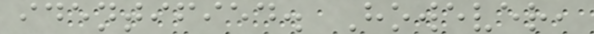identified. However,
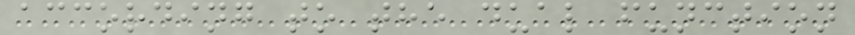according to the dual function
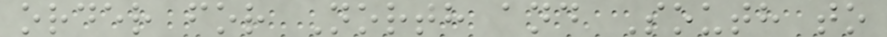order for North and South to
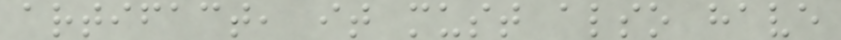artifact, it must also have
